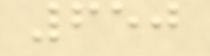650
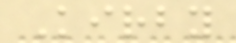Kirby
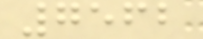7562
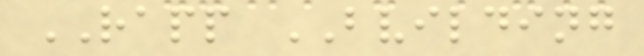RAPP BVILDING
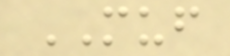MUF
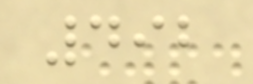492
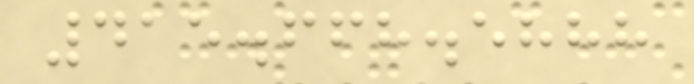415.668.5888
